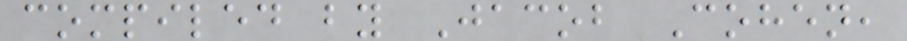compiled by Jacob Cohen,
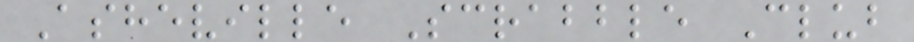Asheville Scrabble Club
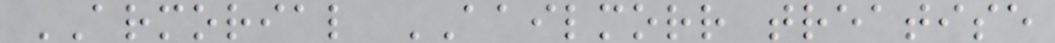ARMORIAL AAILMORR treatise
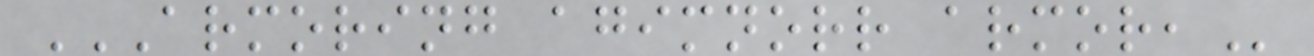ARMORING AGIMNORR ARMOR,
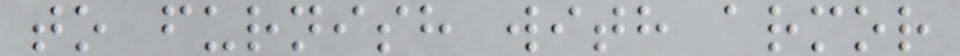to furnish with armor
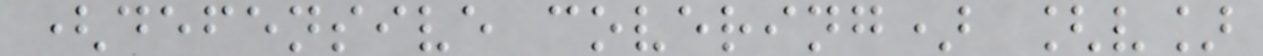(defensive covering) [v]
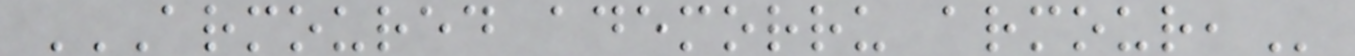ARMOURED ADEMORRU ARMOUR,
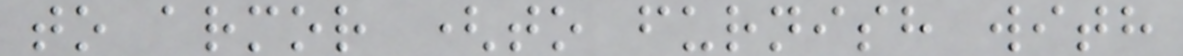to armor (to furnish with
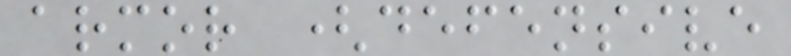armor (defensive
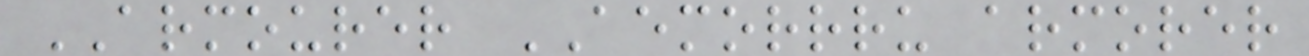ARMOURER AEMORRRU armorer
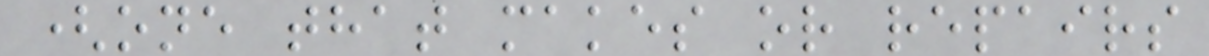(one that makes or repairs
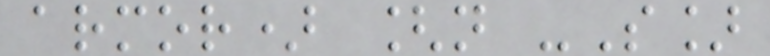armor) [n -S]
